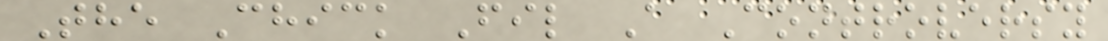The Chick Fil A Controversy
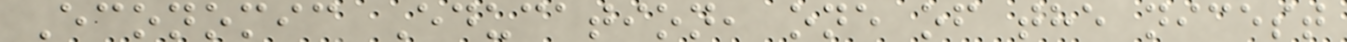Economic Education, one of the nicest
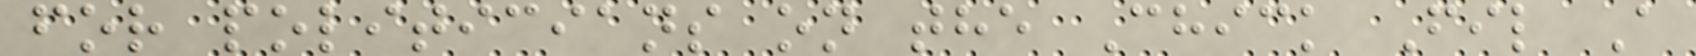for politicians on the Chick Fil A
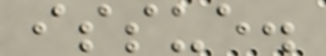issue.
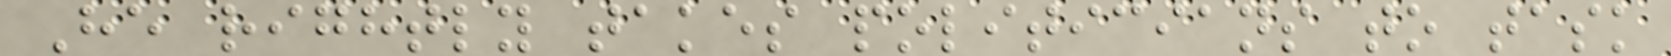He rightly takes politicians to task
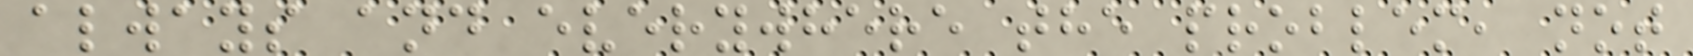always and everywhere the problem, not
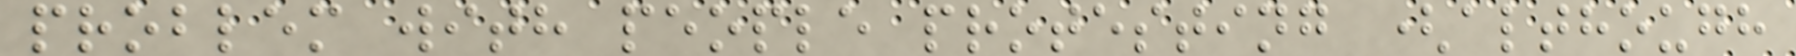problem with people protesting (although
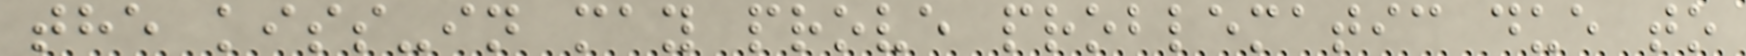the kiss-in may prove problematic due to
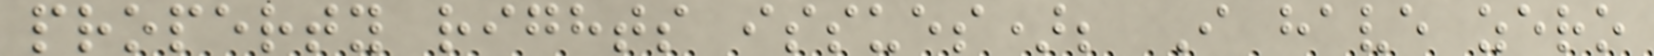property rights issues); I have zero
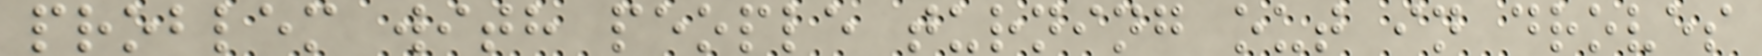problem with people turning out in droves
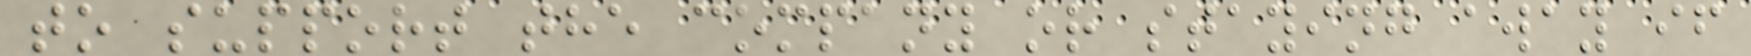to support the company or staying away if
